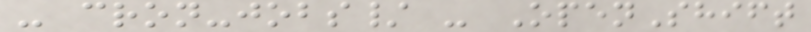- cron-jobs/ - OpenShift
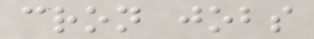cron jobs
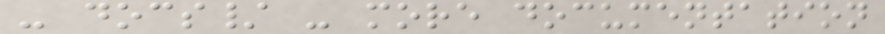- docs/ - more documentation
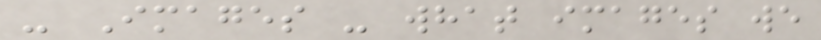- Images - what images we
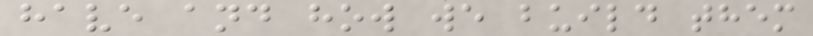have and how we build them
